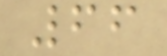66
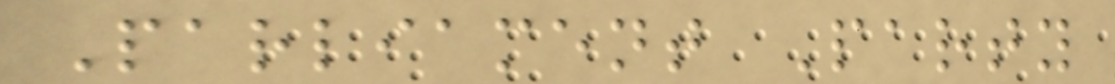Parliament Party
